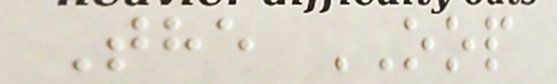The OOP
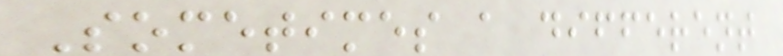Sometimes a different
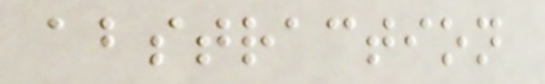abstraction
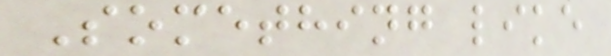Something like
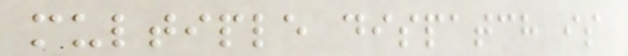multiple dispatch is
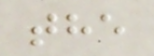the
